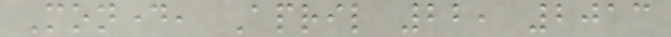Monday, April 22, 2013
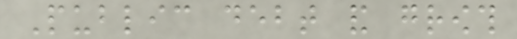Public debt and growth
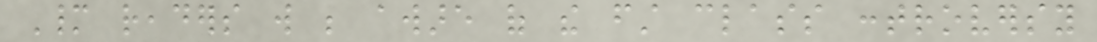Many readers will be aware of the first class controversy
